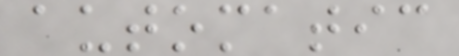automatic
